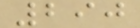290
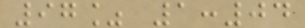97% 1:04
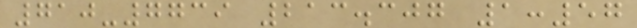710-7739 213.307 1:57
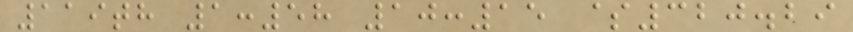119th 1:58 10:15 $320.29
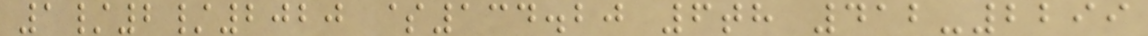1/2/2020 $134.20 6th 412-2299
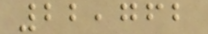22,762
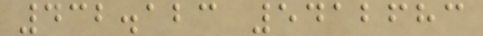432.123 5412683
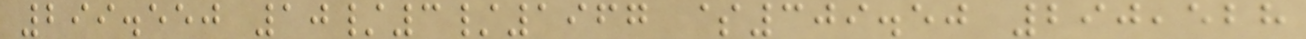299.550 10/3/1967 $309.50 290,528
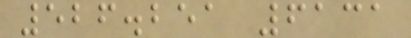526.251 6131
